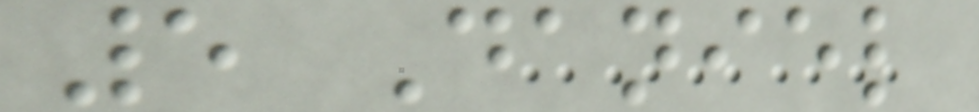5 Daniel
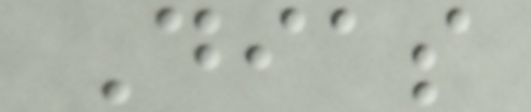Dias
